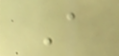A
